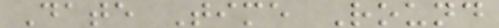Date Time Round
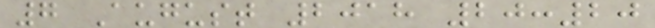7 August 2018 20:20
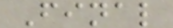Final
